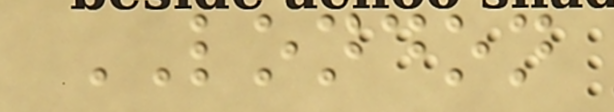LONDON
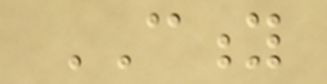CITY
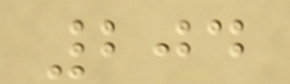204
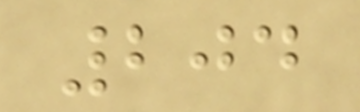204
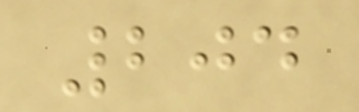204
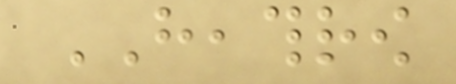HEATHROW
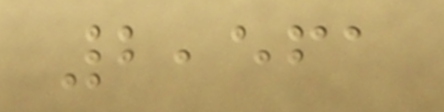2,561
